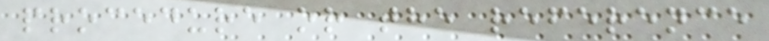procedure or the reference
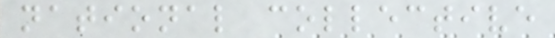national collective
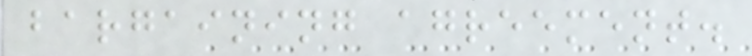bargaining agreement.
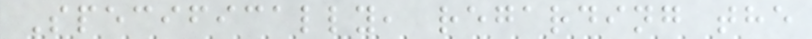Specifically, regarding the
